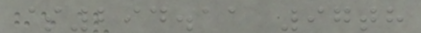$294.11 97th
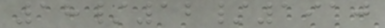18/12/1910
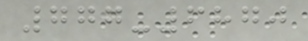777-6870
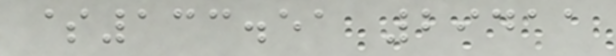$133.51 29411
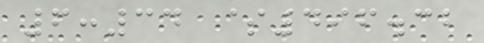6:34 $496.32
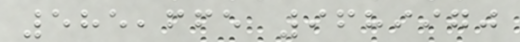585,665 9689970
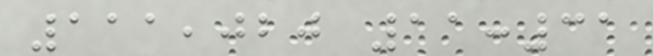111,020 11:31
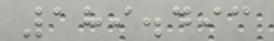189.493
